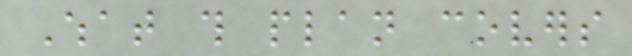What this plan covers
